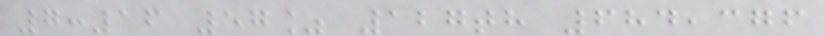7:16 57% 127th 684,376
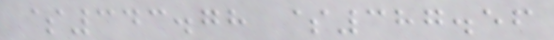$343.78 $387.56
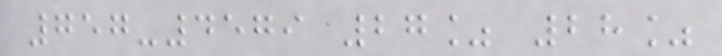757-4579 27% 28%
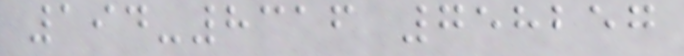194-8316 758257
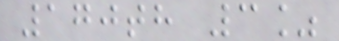170th 3%
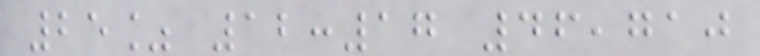25% 12:17 46,710
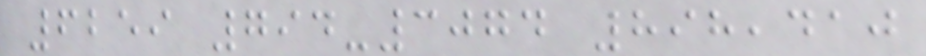6259 794-3074 898,410
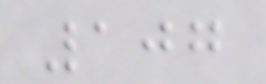107
